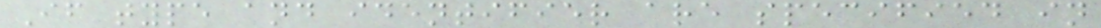If type and identifier are specified in
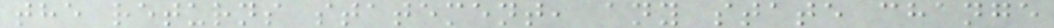the returns statement, any state change
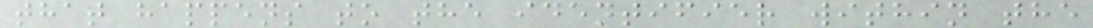that happens to the identifier within the
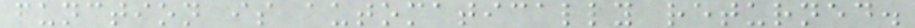function is automatically returned.
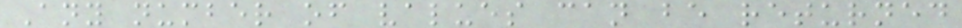Any number of values can be returned
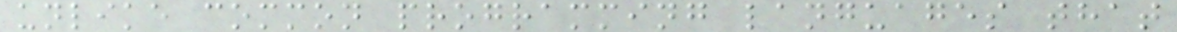unlike common programming languages that
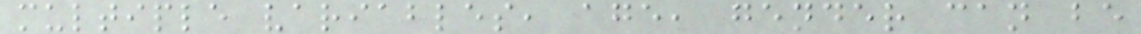multiple variables, age, gender can be
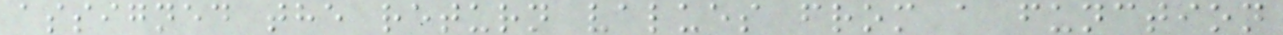assigned the return values from a function
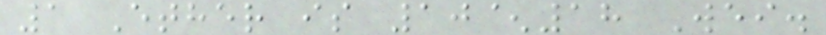1 Ether is 10^18 Wei.
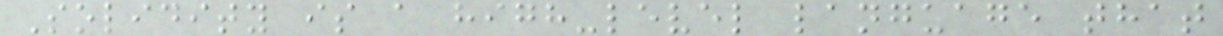Solidity is a high-level language that
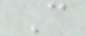C
